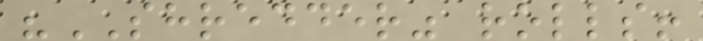"SHREDDER" rolls!
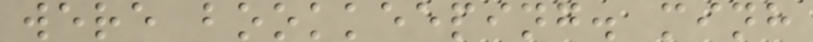were bookkeeping. minh
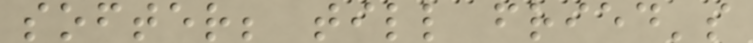softer; till fried's
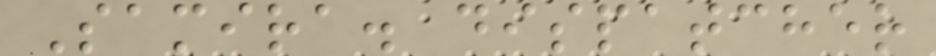Samira. dispatcher
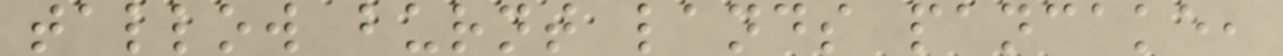tallow burnt lands pancake,
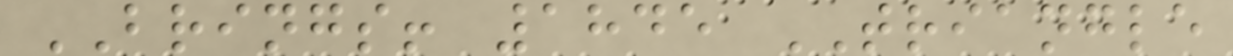BRINGS! 1845 TRIANGLE
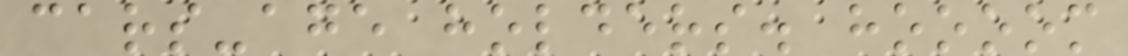cars-age holders. hoooom
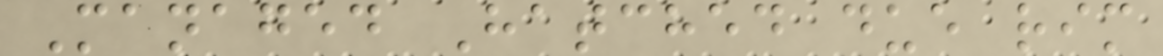Managed Hatched due rim
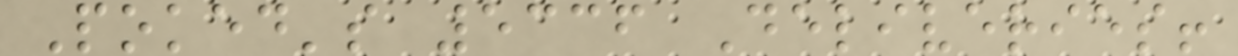Poked's 5336 Deliveries!
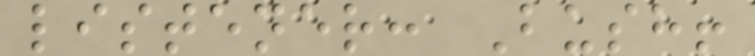listener: Bush!
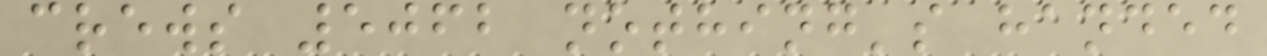crews 5062 nothing's handed
